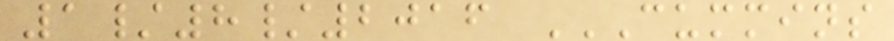1/8/2016 CUMMINS
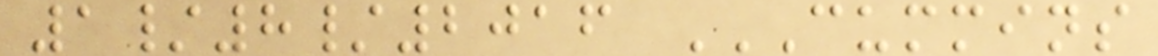1/8/2016 CUMMINS
